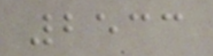2533
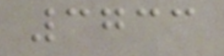3733
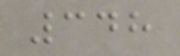348
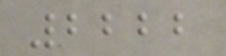2222
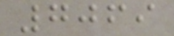7069
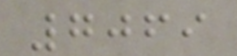7069
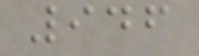946
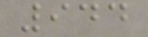944
